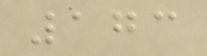173
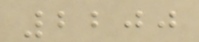2200
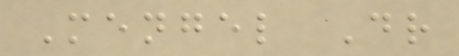Mengel Dr
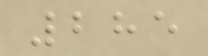285
